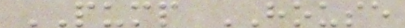PUMP HOUSE
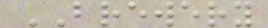BREWERY
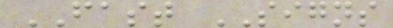FAST SIGNS
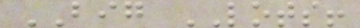BIG LOTS!
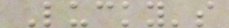Lucky's
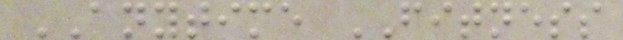ANYTIME FITNESS
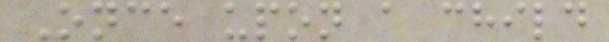Once upon a child
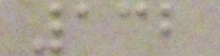132
